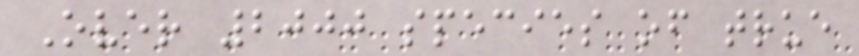Over 2000 species of true
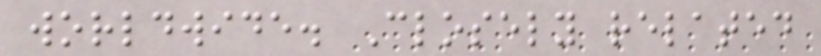worldwide. Closely related
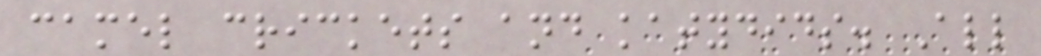camel crickets and katydids. All
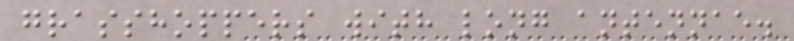grasshoppers with long antennae.
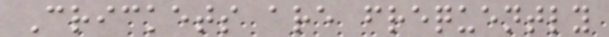Crickets are frequently
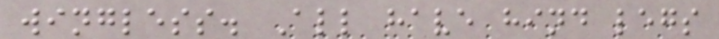wingless. All have hind legs
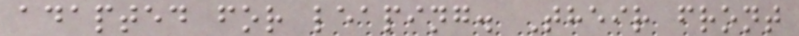adapted for leaping. Their front
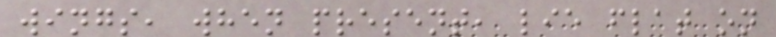wings, when present, lie flat on
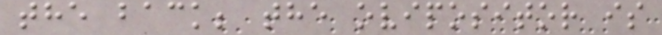the back; the ovipositor is
